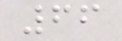66
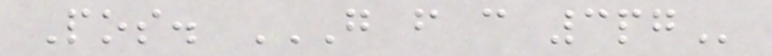Pos. G F C 3PG
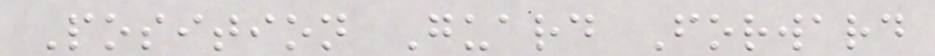Position Guard Forward
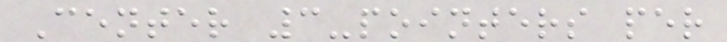Center 3-pointers per
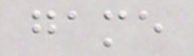game
